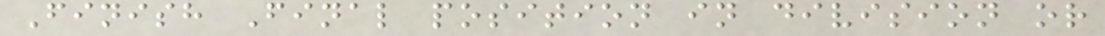Finish Final position in division or
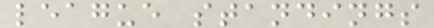league standings
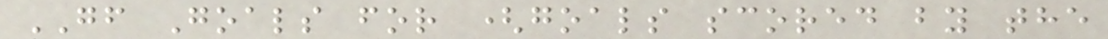GF Goals for (goals scored by the
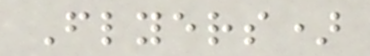Flyers)
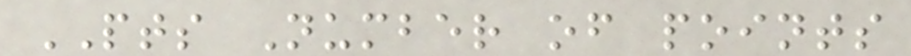PTS Number of points
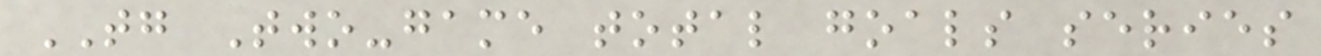TG Two-game total goals series
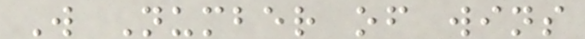W Number of wins
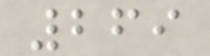269
